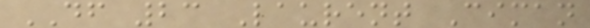DF 23 Laurent Ciman
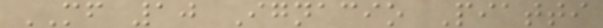MF 10 Ignacio Piatti
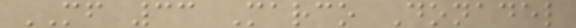MF 33 Marco Donadel
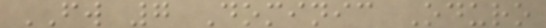FW 7 Dominic Oduro
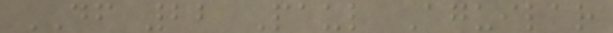DF 22 Paul Aguilar
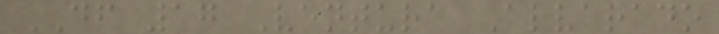DF 17 Ventura Alvarado
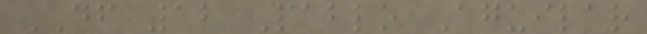DF 12 Pablo Aguilar
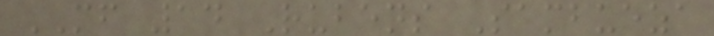MF 14 Rubens Sambueza
